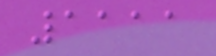1111
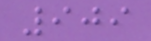909
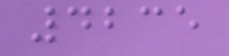4235
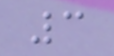3
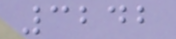3242
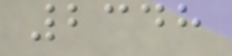2348
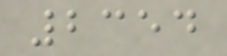2354
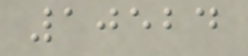10524
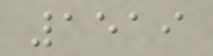1519
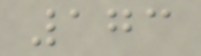173
